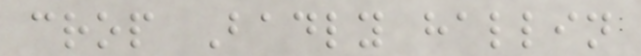crop Badly hallin
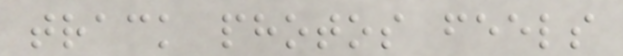track photos feels
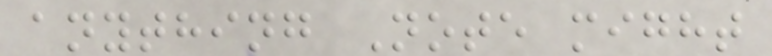anything Note might
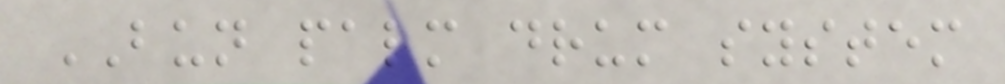BUN palm drum system
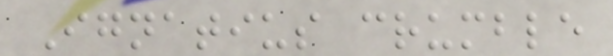Ignatius crumble
